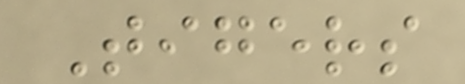Tigers
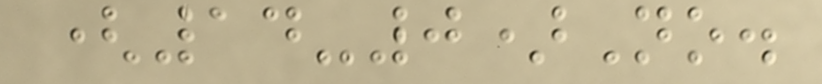(14-0)No.
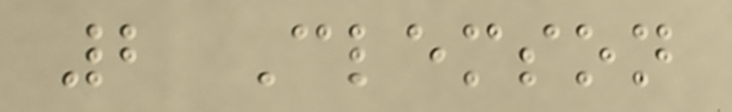2 Clemson
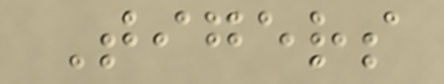Tigers
